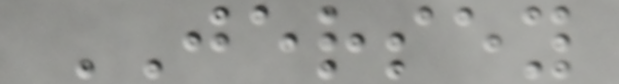JERSEY
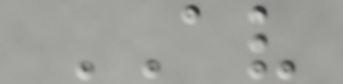AV
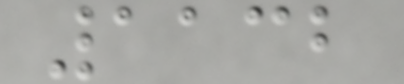1132
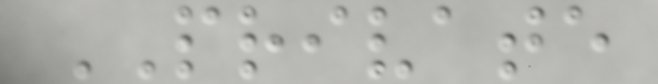PRIVATE
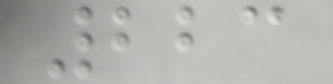223
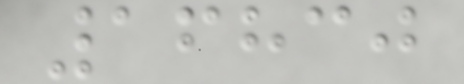16830
